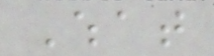What
